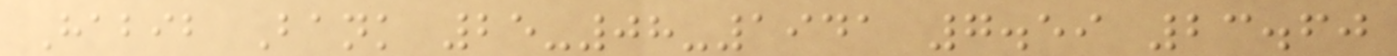Habib Bank 25-08-1941 7.59 23.60
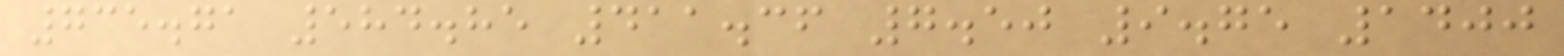735.71 584.85 411.36 7.50 9.75 1400
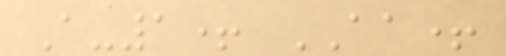A-1+ AA+
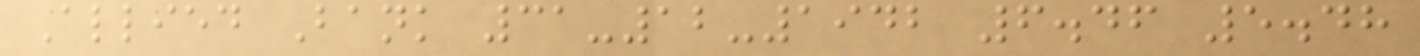Allied Bank 31-12-1942 6.46 5.48
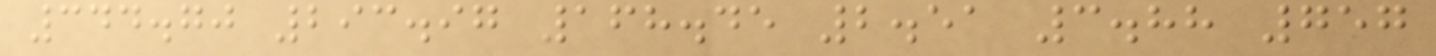344.70 293.97 168.45 2.51 3.88 757
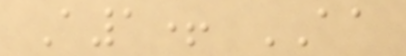A1+ AA
